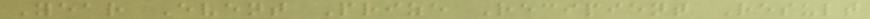Year Event Prize Recipient Result
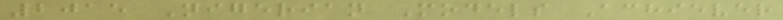2015 Nigerian Models Achiever
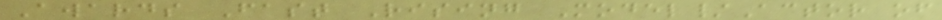Awards Fast Rising Model/Actor of
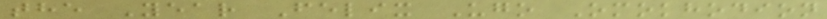the Year Felix Ugo Omokhodion
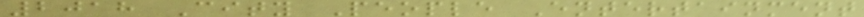2018 City People Entertainment
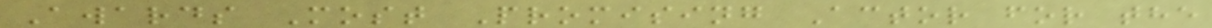Awards Most Promising Actor for the
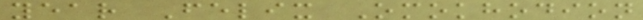year Felix Omokhodion
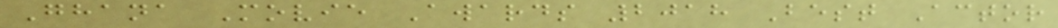Ghana Movie Awards 2018 Best Actor
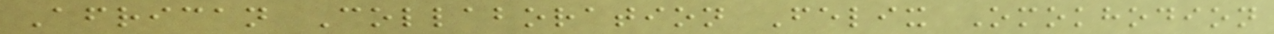African Collaboration Felix Omokhodion
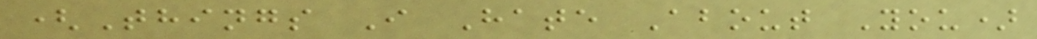(Things I Hate About You)
